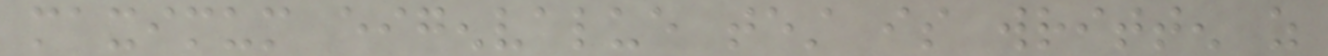maximum eigenvalue test is written as
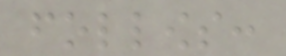follows:
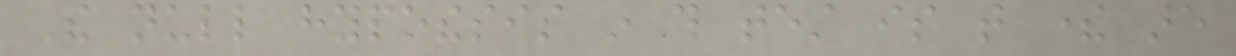The null hypothesis in this test is that there are
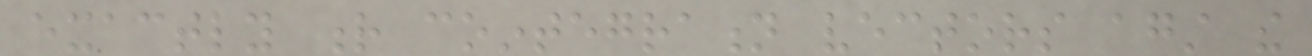exactly r cointegration vectors against the
